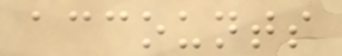accounts
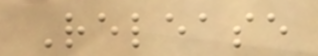Release
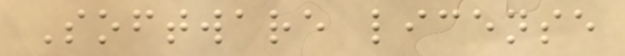Software license
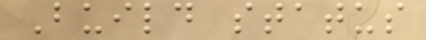Build status
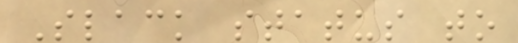Slack status to
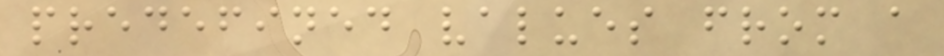predefined values from a
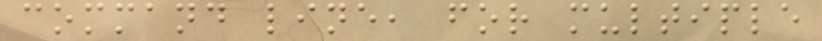command line, for multiple
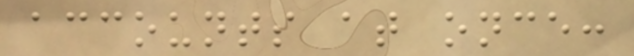accounts at once:
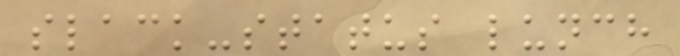slack-status lunch
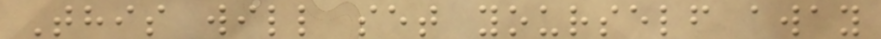This will set yourself away
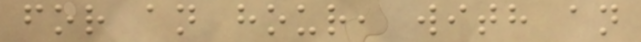for an hour, with an
